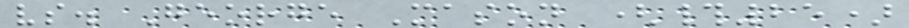vs. George Mason (#25)
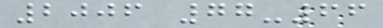2006 77-66
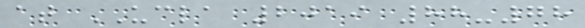at UCLA 2019 88-78
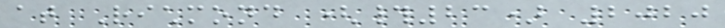at Richmond (#23) 2020
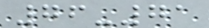76-71
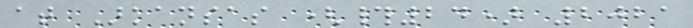at Arkansas (#24) 2021
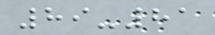89-81
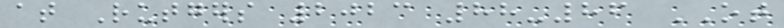at Rutgers 2023 88-86 OT
